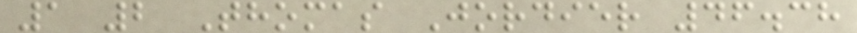1 2 Thomas Jordier 46.38
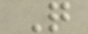Q
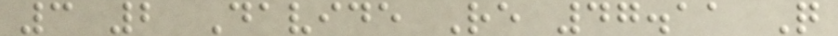3 2 Davide Re 47.11 Q
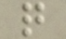q
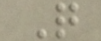Q
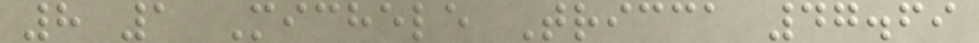8 1 Michele Tricca 47.69
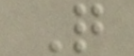Q
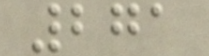271
